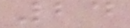24
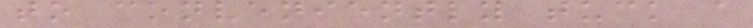to conveniently tuck a
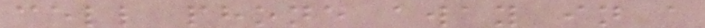cell phone away in a
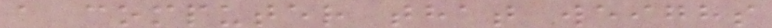a computer that weighs
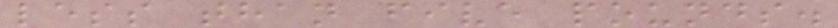less than five pounds.
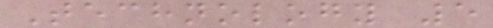Technology 5
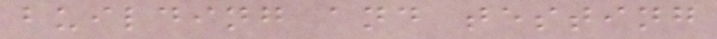building and testing
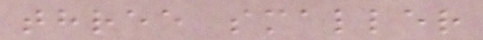three smaller
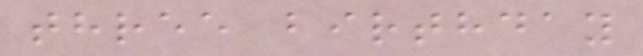three birthday
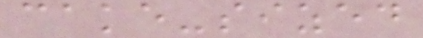cake-sized
